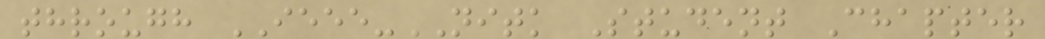through IEEE-NITK Student Chapter
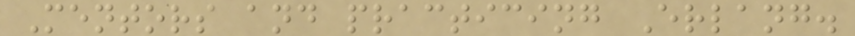Mentors and practicing Erlang.
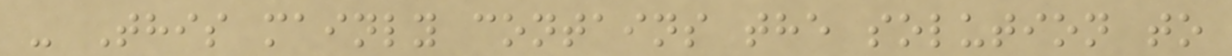- This mainly contains the solution to
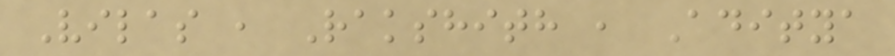Vilas , Rakshith , Aditya
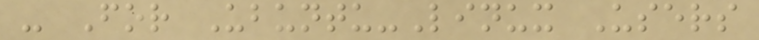- For Ubuntu-Linux Users
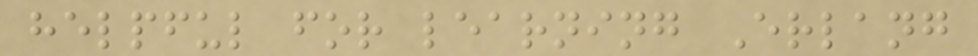helpful for learning Erlang
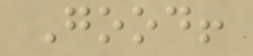Good!
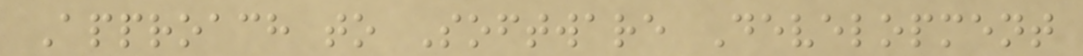Approach to Software Development
